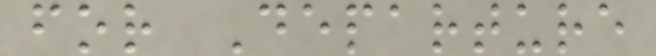for Departure
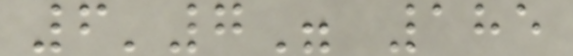6'7" 185
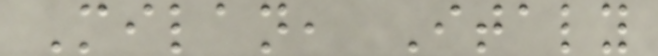Milan, Italy
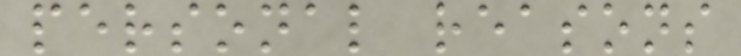personal reasons
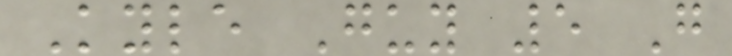Kyle Guy 5 G
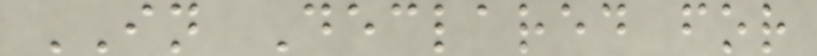IN Declared for
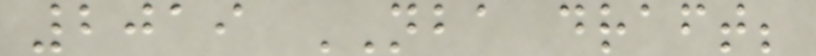2019 NBA draft;
